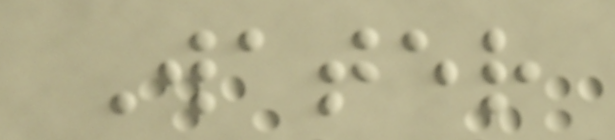Water
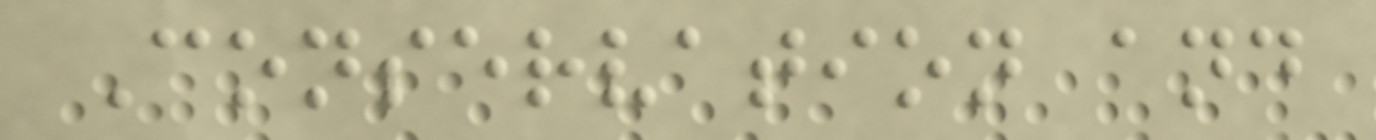Conservation and
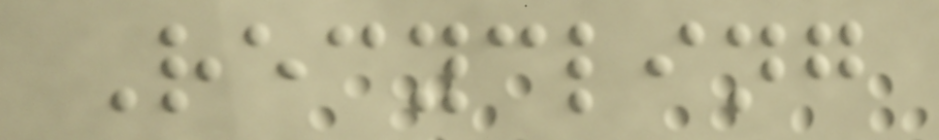Recycling
